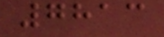7813
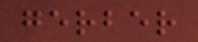gerber
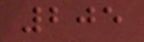205
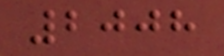2008
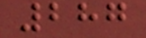287
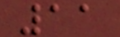11
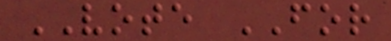VOTE FOR
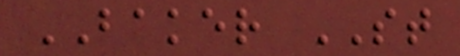BAKER ST
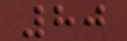80
